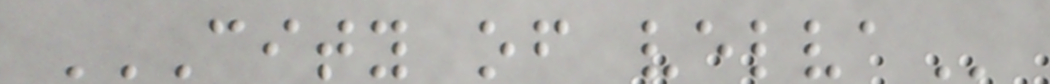CITY OF VELVA
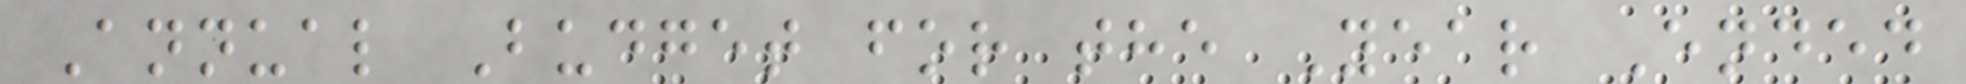Annual Budget for the Year Ended
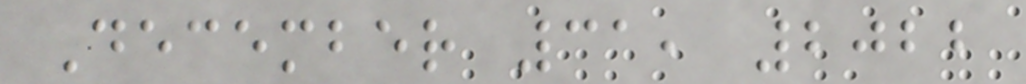December 31, 2022
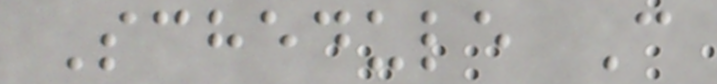Schedule C
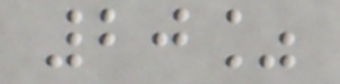20%
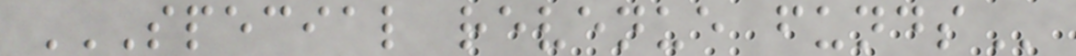SPECIAL REVENUE FUNDS
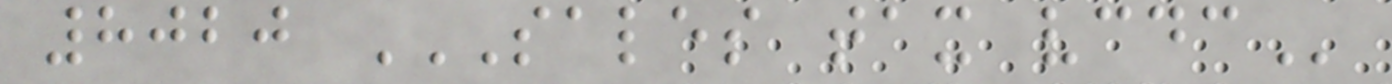8020 SALES TAX VCDC
